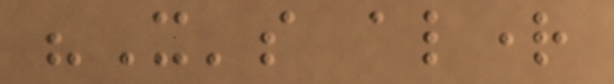"It's alright
